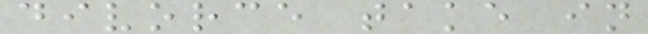divorce take in
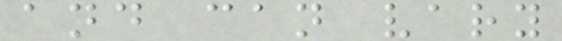and can vary
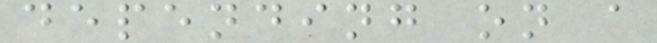depending on a
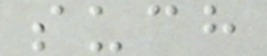such
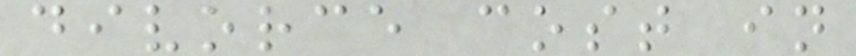divorce cost in
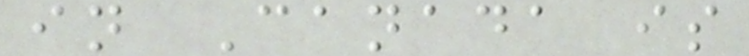in Canada is
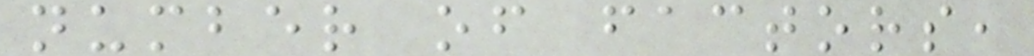number of factors,
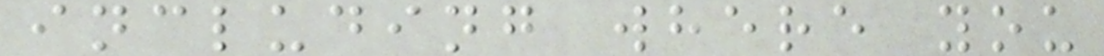including where you
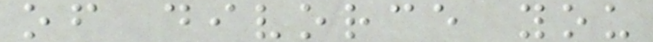of divorce you
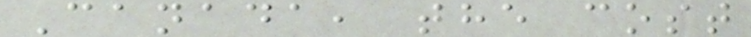Canada, the cost
